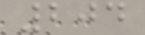204
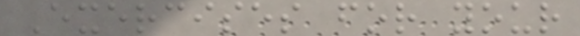Exercises for your
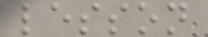lesson
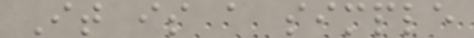It is a simple
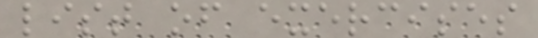list of exercises
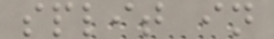split in
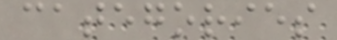categories
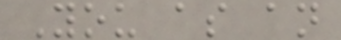You as an
